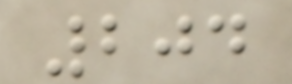204
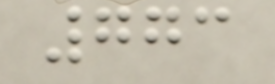773
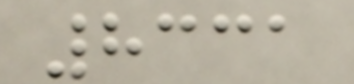8331
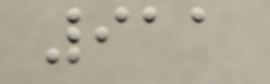911
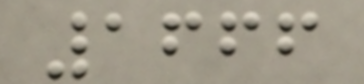1666
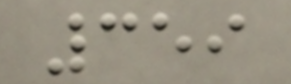359
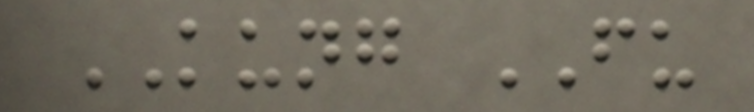KUNG FU
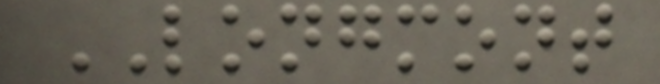LONGMONT
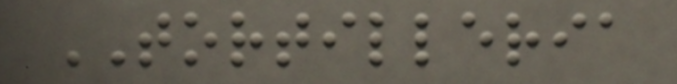TORTILLERIA
